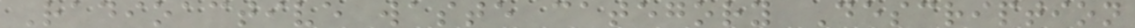Radioactive waste category Description
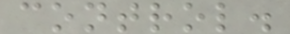control.
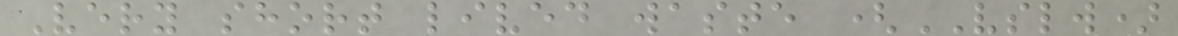Very short lived waste (VSLW)
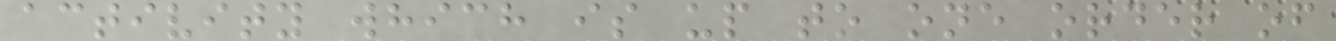activity which is up to one order of
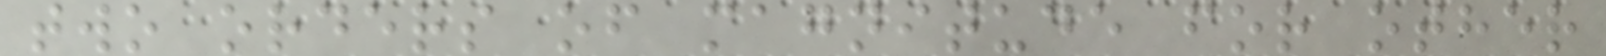two orders of magnitude for other
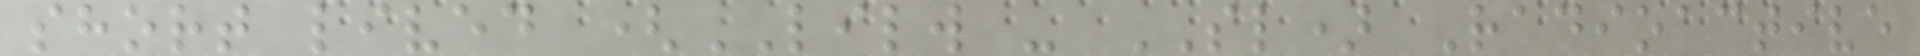short lived (LILW - SL) Radioactive
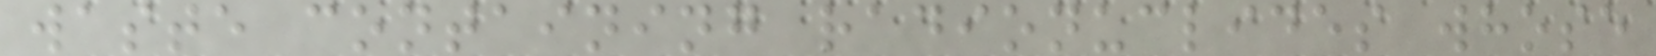waste containing radionuclides whose
